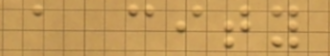a city
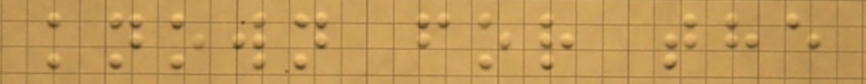known for the
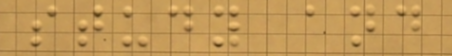study and
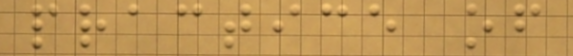practice of
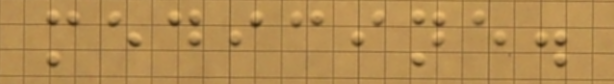medicine.
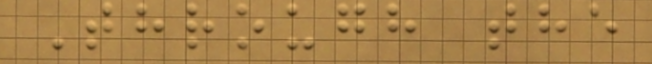Through the
